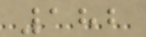182
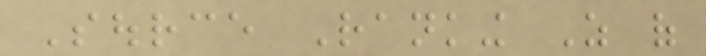Source Ranking As of
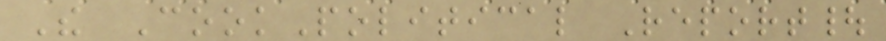The CookPolitical Report|
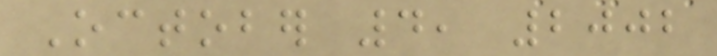October 4, 2002
